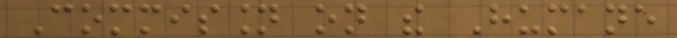Commission on the Humane
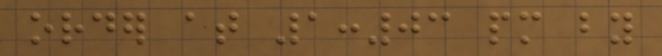order at 1:03 pm by
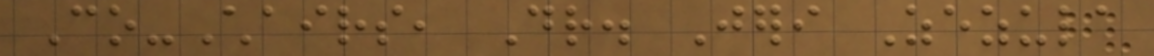Co-Chairs, Dr. Jeri Zezula
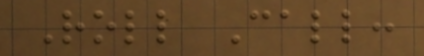Roll Call:
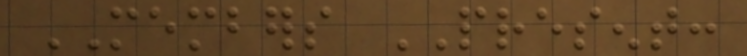MEMBERS PRESENT:
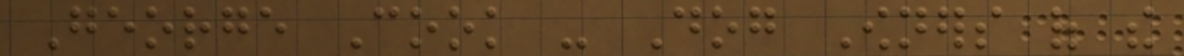George Cook - Dog Owners of the
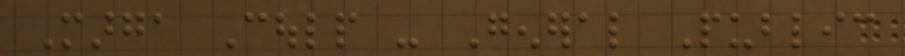Marga Coulp - General Public
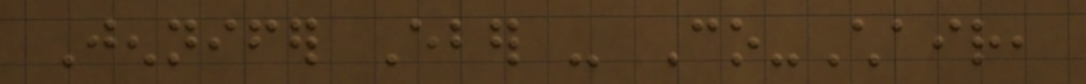Jennifer Eber - Co-Chair,
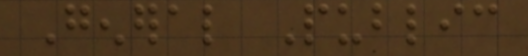General Public
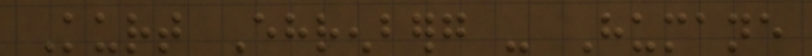Kurt Ehrenberg - Humane
